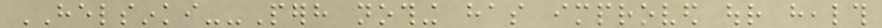HELSINKI--Perhaps nothing has improved our health
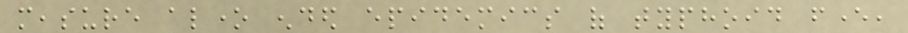measure alone ended epidemics of typhoid fever,
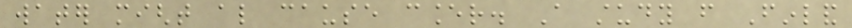water might also cause cancer. A study from Finland
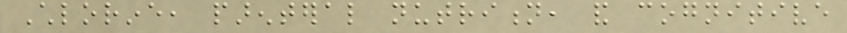Chlorine, parenteral nutrition, and cognitive
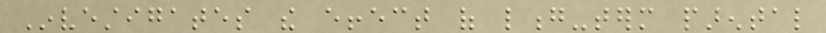Investigates the effect of long-term parental
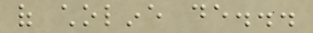of choline de...
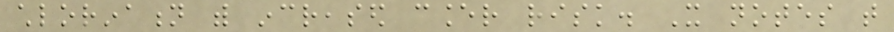chlorination with increased cancer risk. It notes that
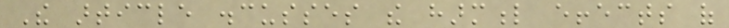The article discusses the harmful effects of
